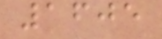1605
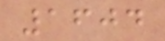1604
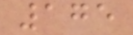175
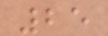25
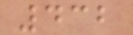432
